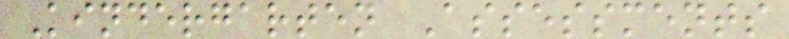Kindergarten Assessments
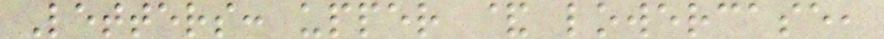Letters: upper & lowercase,
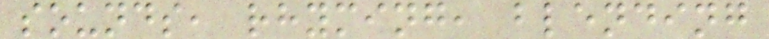sounds, rhyming, blending
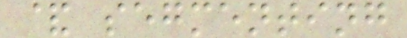& segmenting
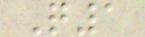Q1
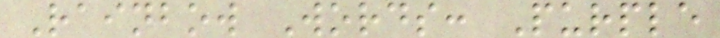Rainbow Words: Purple
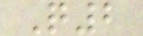Q2
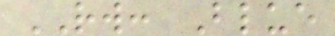RW: Blue
